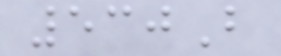530B
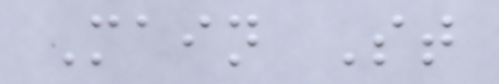Main St
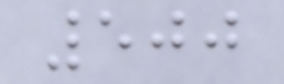500
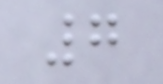7
